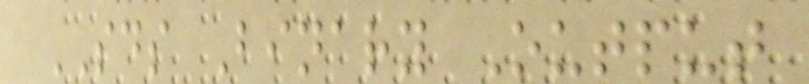SDS Binary Output
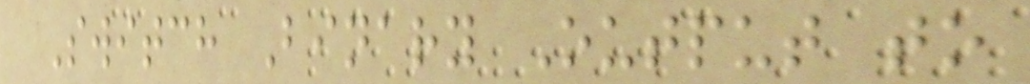Switch Binary Output to
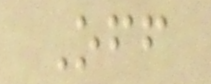Off
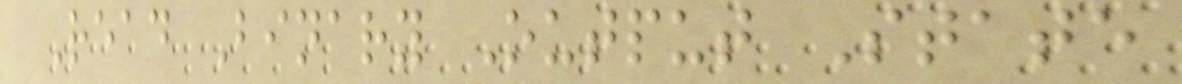Read Binary Output State
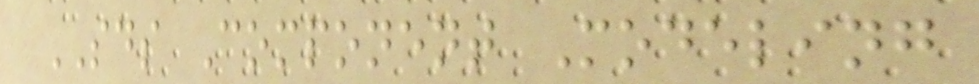SDS Component Modeling
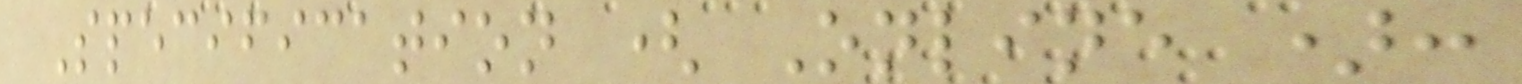Specification ( Online ):
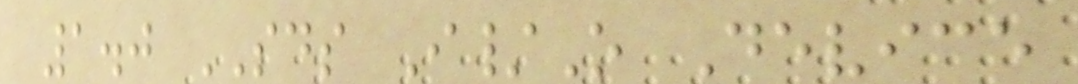1.0 SDS I/O Device
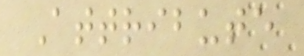Attribute
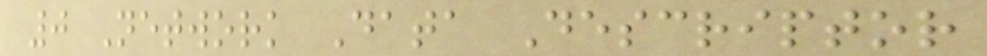0 Network Data Descriptor
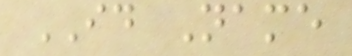ID Name
